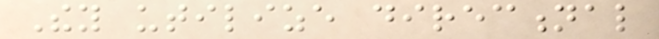They utilize directional
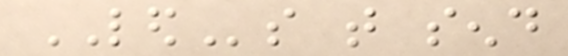LEDs that send
